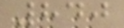840
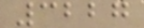3227
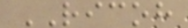RICOH
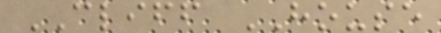CLIFF HOUSE
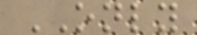ONLY
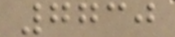7730
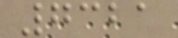7321
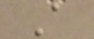A
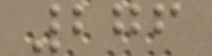276
